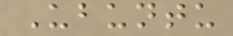Ubuntu
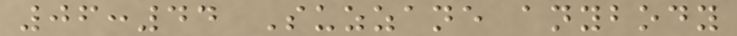06:44 Suzzane anybody
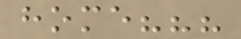home???
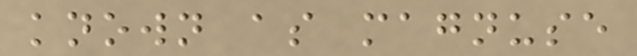known as magnuse
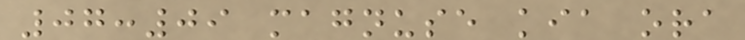07:09 magnuse kia ora
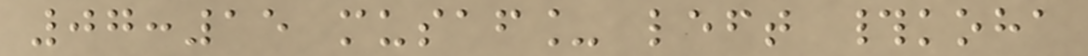07:15 musaf_ left #koha
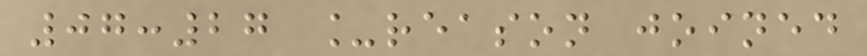07:27 _reason joined
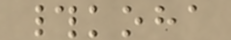#koha
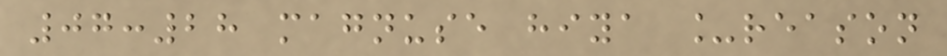07:28 magnuse hiya _reason
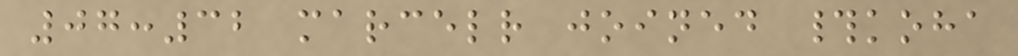07:32 marcelr joined #koha
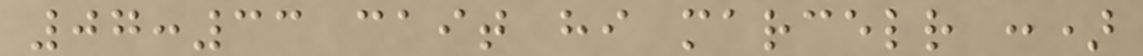07:33 cait hi marcelr :)
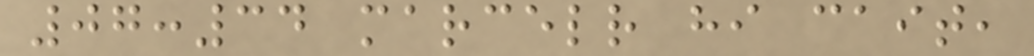07:34 marcelr hi cait,
